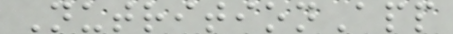NutritionApp
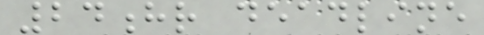24hr deadline
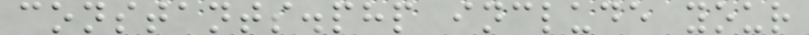constants.php include your
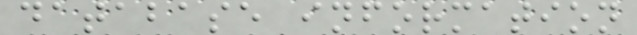database information
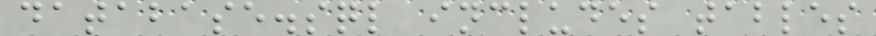database.sql includes tables
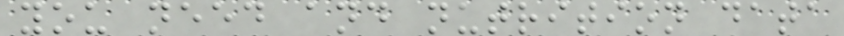you need and nutrition data
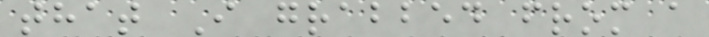that I grabbed from a
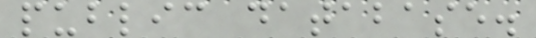public database.
